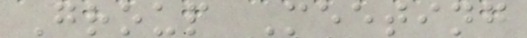Group Meeting
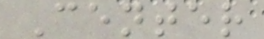Center
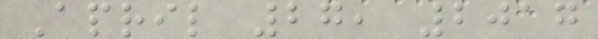April 27, 2017
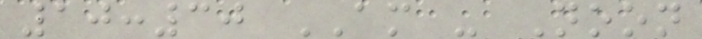10:30 AM - Noon
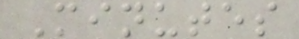Minutes
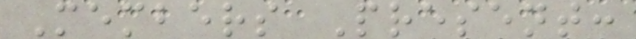Members Present:
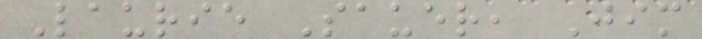Laurie Sauer, Jim
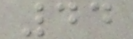44
